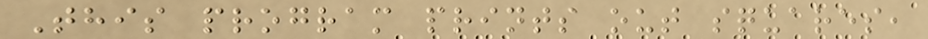This program prints out squares,
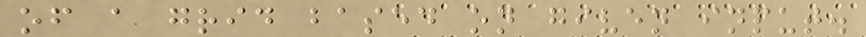of a grid based on given input.
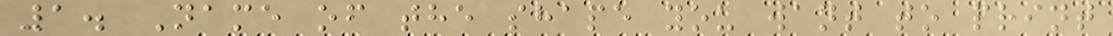1. Name of the shape you want to print
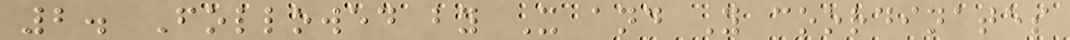2. Followed by X and Y coordinates
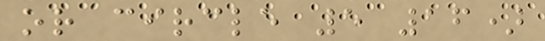or circle 5 16)
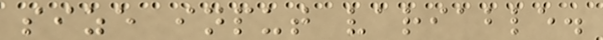size input variable.
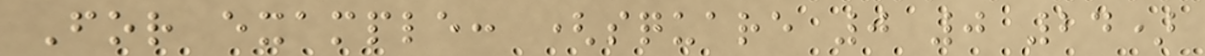For example: (square 0 0 24)
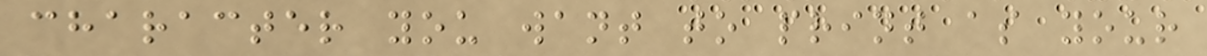character you want to print as your
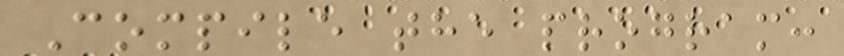Compile the program:
